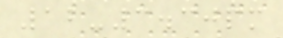12-3.30pm
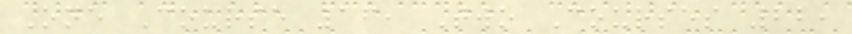One Course 16, Two Courses 22,
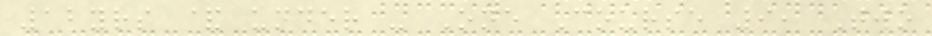12yrs & under - One Course 9, Two
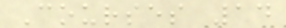Courses 14
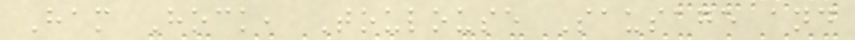Ham Hock, Toulouse Sausage and
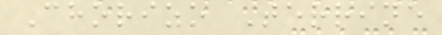Chorizo Terrine
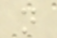n
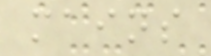mains
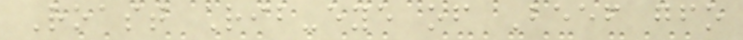Roast Rib-eye of Beef gfo
